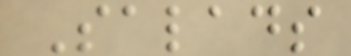Salads
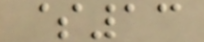$13
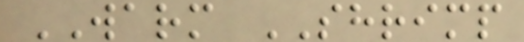WARM SHRIMP
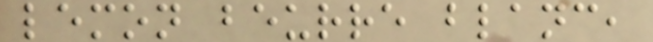lemon beurre blanc,
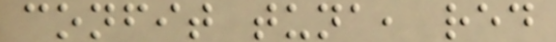confit tuna, red
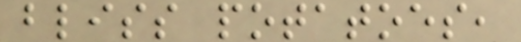bliss potatoes,
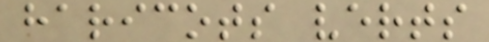haricots verts
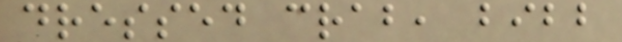dressed crab, bibb
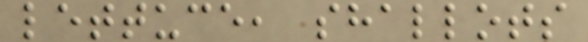lettuce, shallots
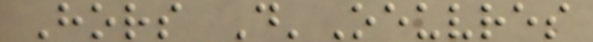Hors D'Oeuvres
